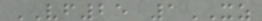VF25 1XZ
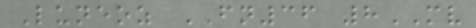Luneoz FN36 8MV
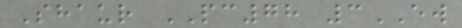Shaur PC78 3EW
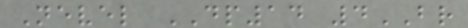Nevel DP14 4BR
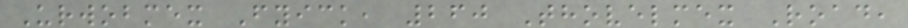Urwobmex Fyick, 260 Thovelmex Road,
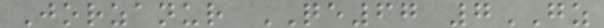Jorzanur QE67 7GZ
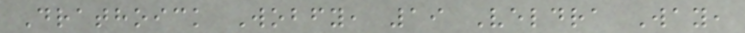Drathoick Wobfy, 19 Veldra Way,
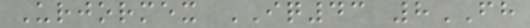Urjormex IQ43 8FH
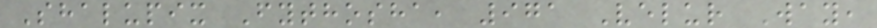Shalupix Fythosha, 971 Velur Way,
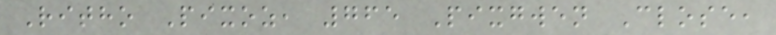Ritho Pixoz, 765 Pixgwen Close,
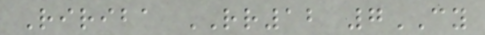Ririba RR12 7CY
